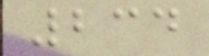234
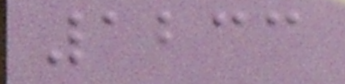1233
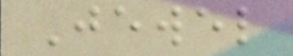Jewel
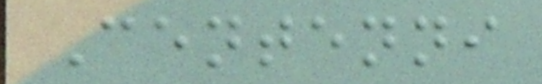Centenni
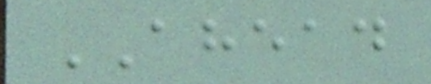AHEAD
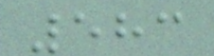583
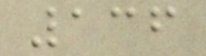136
